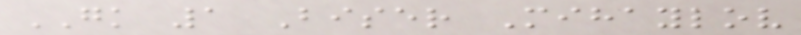GK 1 Biser Mihaylov
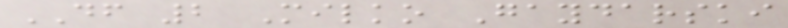DF 2 Milko Gaydarski
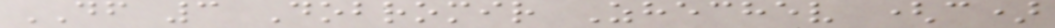DF 3 Dobromir Zhechev (c)
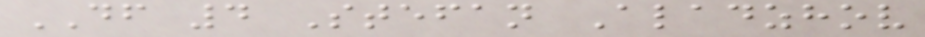DF 4 Stefan Aladzhov
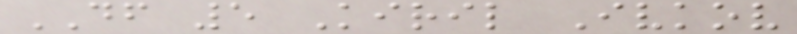DF 5 Kiril Ivkov
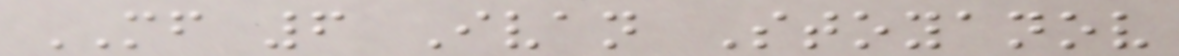MF 6 Ivan Stoyanov
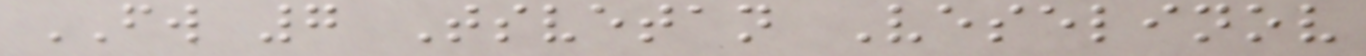FW 7 Tsvetan Veselinov
